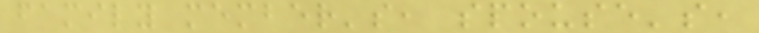family member's, spouse's,
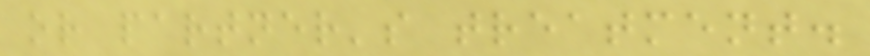or partner's treatment.
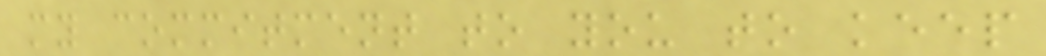my commitment to you to keep
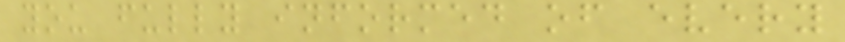you fully informed of every
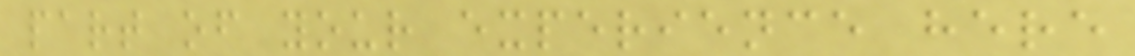part of your experience here
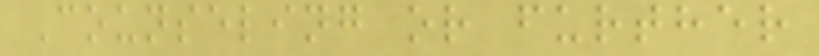Counseling or further
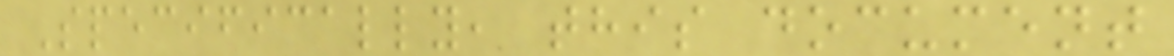Specifically, this document
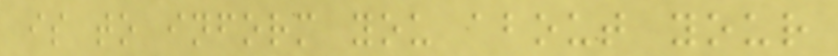is to inform you about your
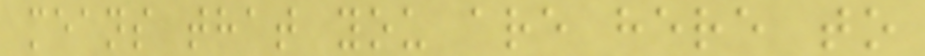means that you are here to
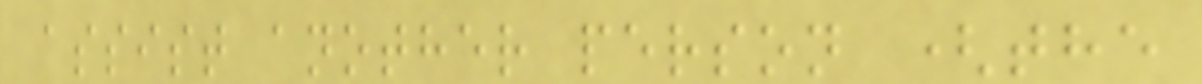assist another person (the
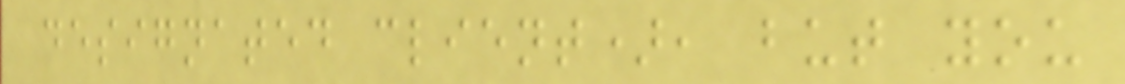designated client), but you
